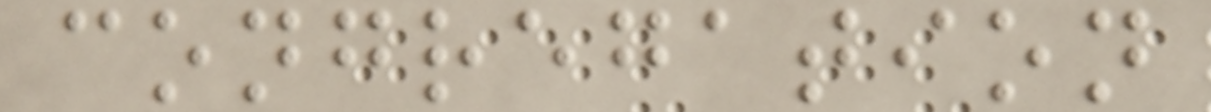congregation
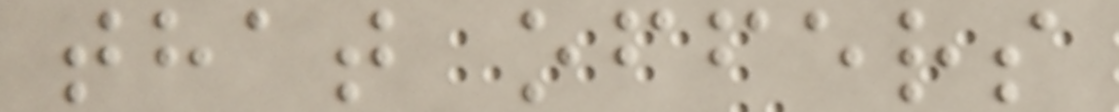that offers
